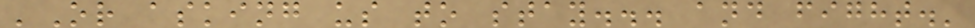'Or asking us to stay... and fight.'
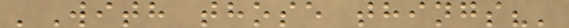'With those things?'
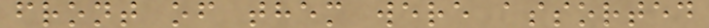front of them were assorted
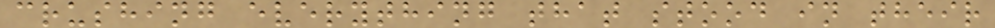crushing everything that stood in their
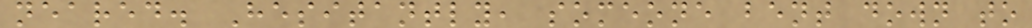neared. Hesitantly, someone bent down to
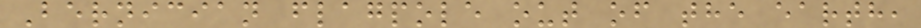Bernician flagpole out of the earth,
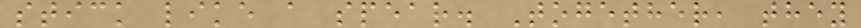stick like a spear. Together, they
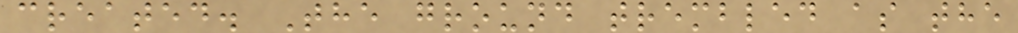created. The ground trembled as the
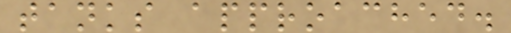tanks approached.
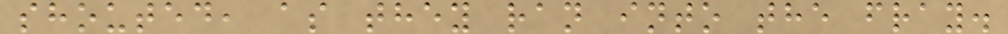shouted, as they ran into the fray.
